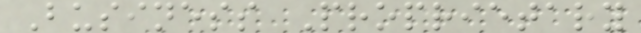Business Proprietary
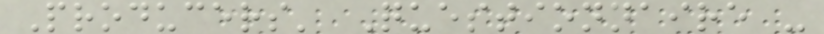Producers' Questionnaire -
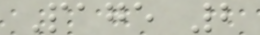Page 2
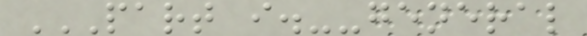PART I.--GENERAL
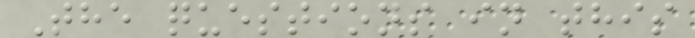The questions in this
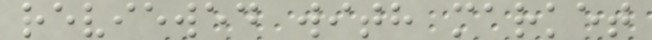reviewed with market
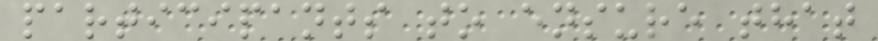participants to ensure that
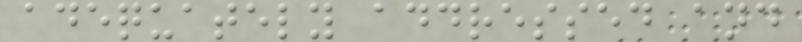adequately addressed and
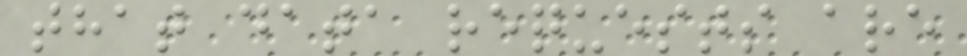that data requests are
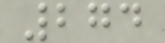274
